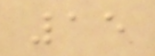15
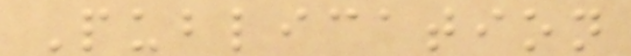Publication
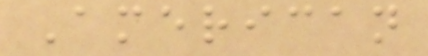American
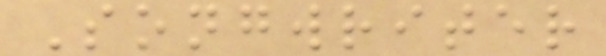Songwriter
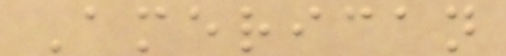American
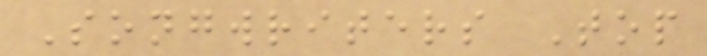Songwriters Top
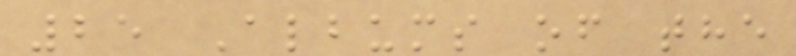25 Albums of the
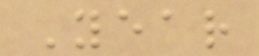Year
